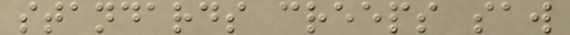standards creeps saw
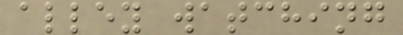alley watching
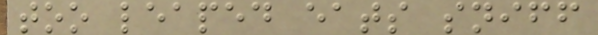too leaped eats sniff
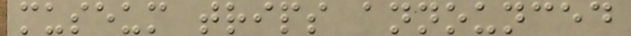museum trips announced
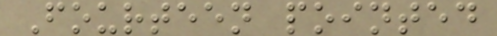Fourteen pointed
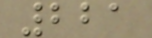221
